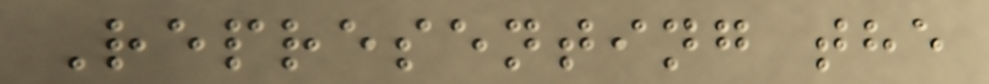Representing the
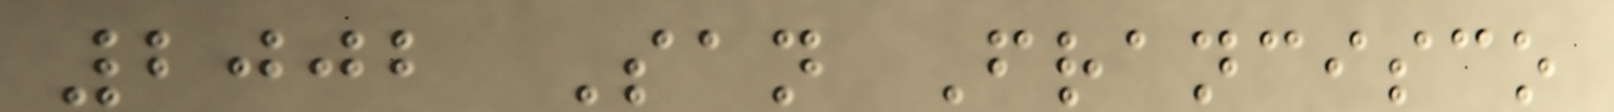2002 San Francisco
